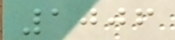1006
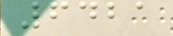6421
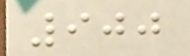900
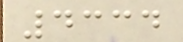4334
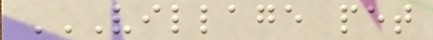VILLAGE PET
